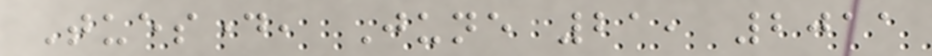Tuesday, June 21, 2011
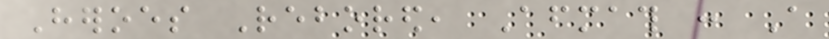Heroes Rebored, Aftermath : A
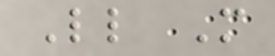Little More
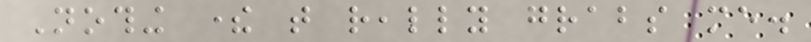Nothing there that really grabs me.
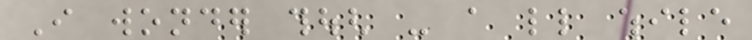I wonder though - a little while
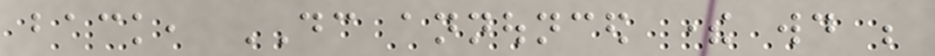back, DC announced there would be
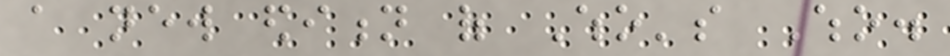a new edition of Who's Who.
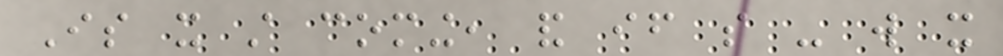Is it still coming, and if so - will it
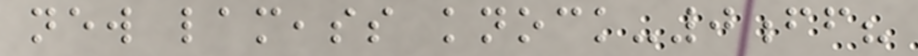new lameass knock-0ff?
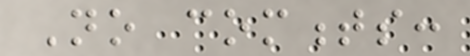No comments:
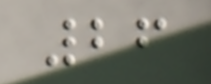26
